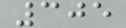305
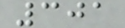301
